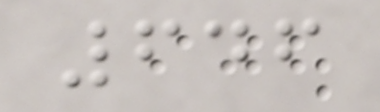646
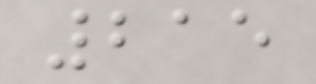215
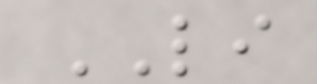LI
